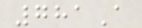781A
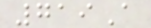719A
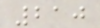210
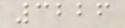3226
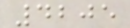4205
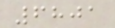6801
